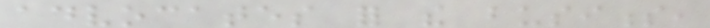advocates for the business,
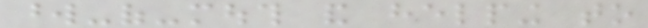word-of-mouth and helping to
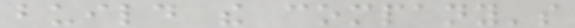build the company's
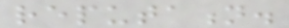reputation.
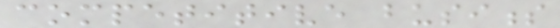competitive business
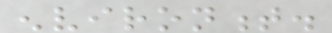environment.
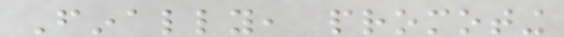Finally, promoting
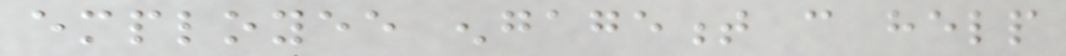employee engagement can help
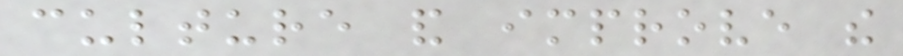culture and improve the
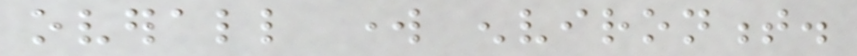overall work environment.
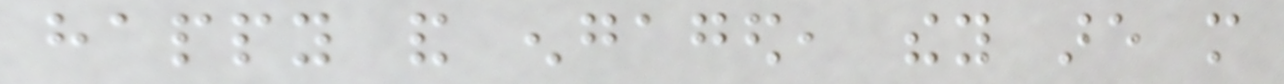happy and engaged, they are more
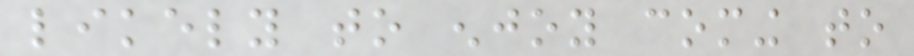likely to enjoy coming to
